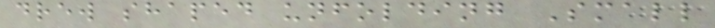drew shaped unfolding Small
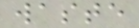waste
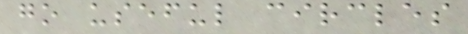go useful circles
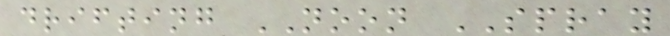drifting NOON SPRAY
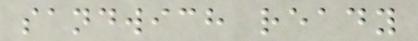sandwich ready
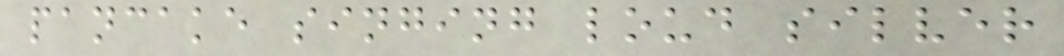pancake singing loud silver
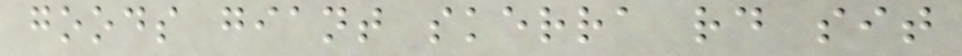goods giant skerra rd sit
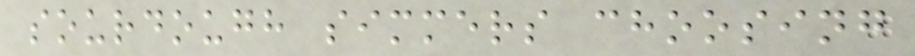sourdough simmers choosing
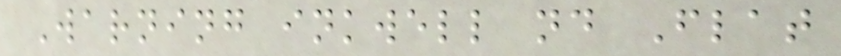Warning inkwell nd Flat
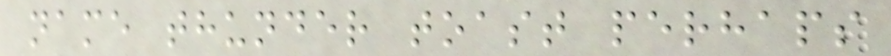name thunder toast perhaps
